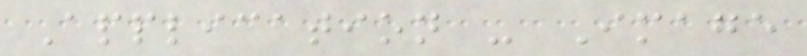Application - Image
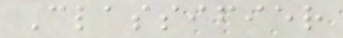Classifier
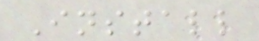Install
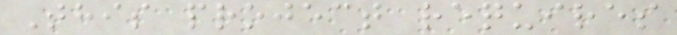This project requires
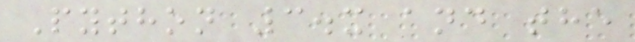Python 3.x and the
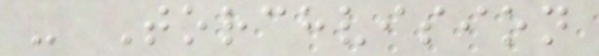- Torchvision
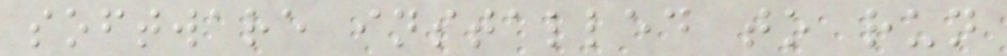software installed to run
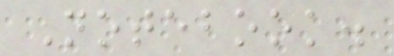Notebook.
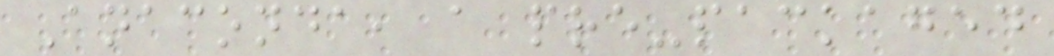Anaconda, a pre-packaged
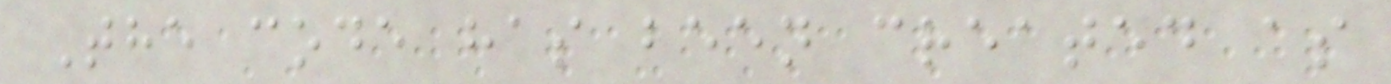The code has been created as
